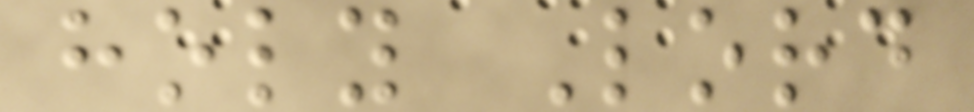holy Lord
